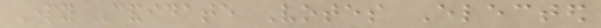Party Candidate Votes Elected
